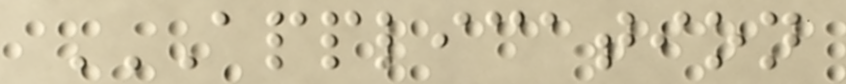APPLICATION
